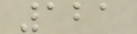121
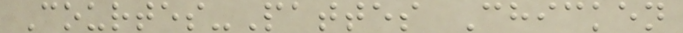Courtes-Pattes Chicken
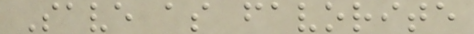Save as favorite
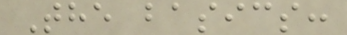The basics:
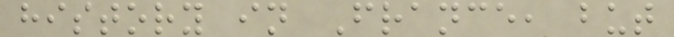history in France, but
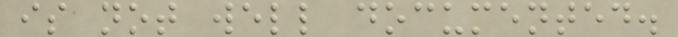is not well documented.
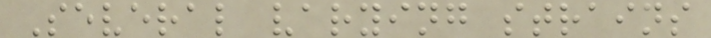Several varying strains
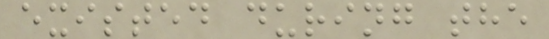existed during the
